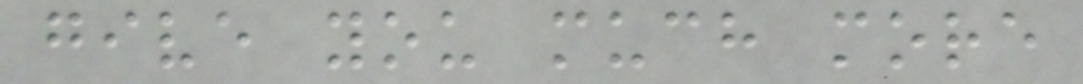give you much more
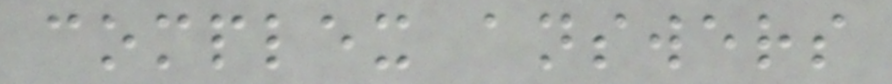complex answers
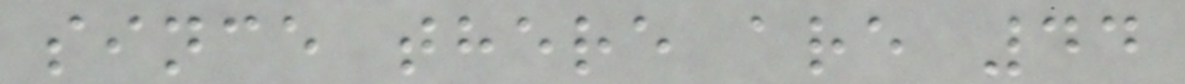since there are 44
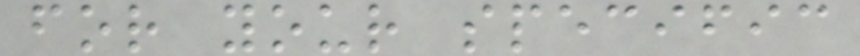for your specific
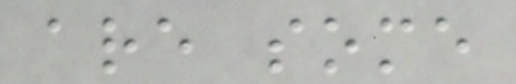are some
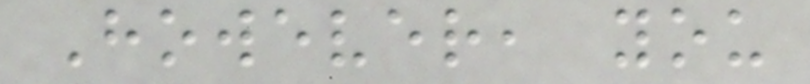However, you
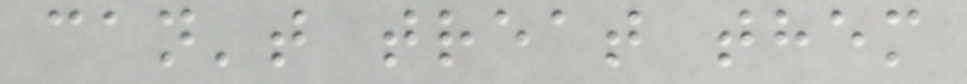can't treat them
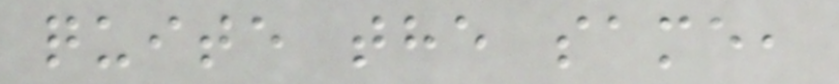quite the same,
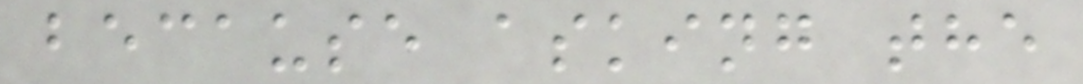because asking the
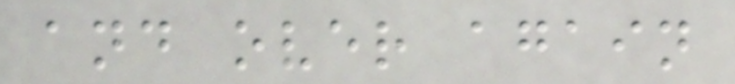and over again
